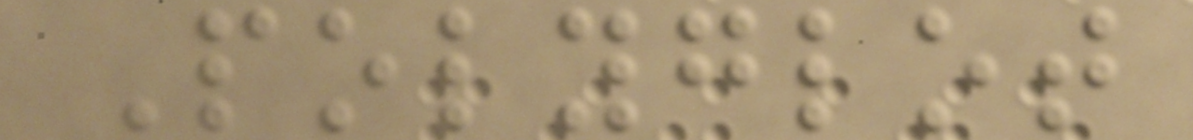Polyglot
